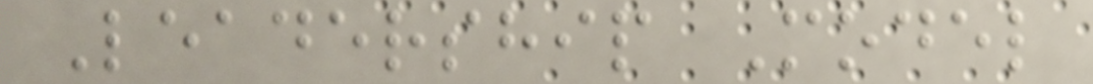Leadership Model
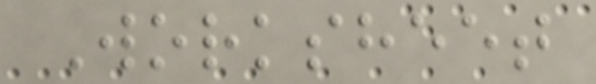Worksheet
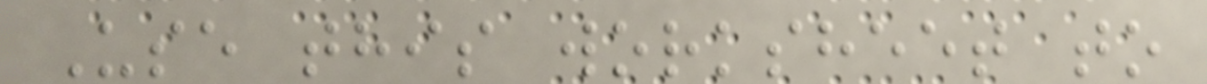Use this worksheet to
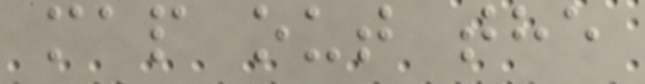map out the
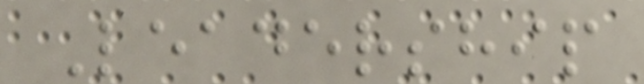Leadership
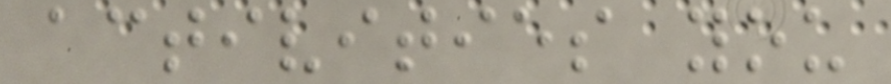activities you
